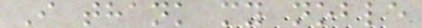I thank my noble
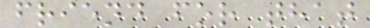friend for that
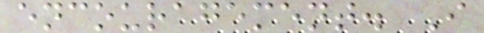encouragement. I
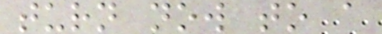turn now to a
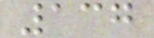137
